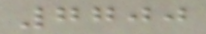7700
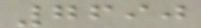7690
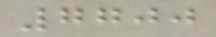7700
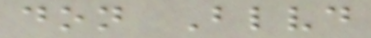don Blvd
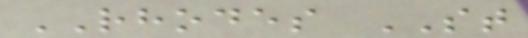RHODES ST
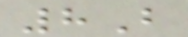8B
